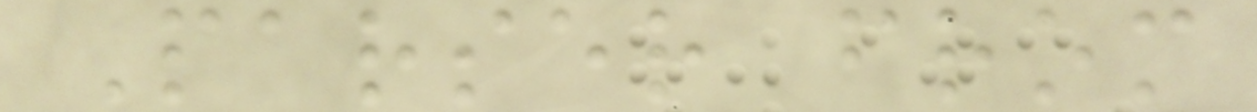Parser from
